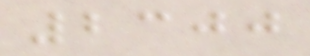2300
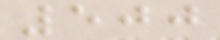500
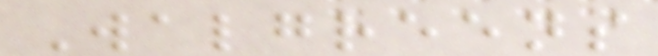Walgreens
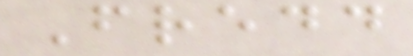Fredd
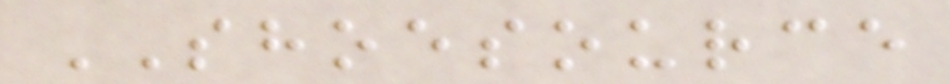SHOESOURCE
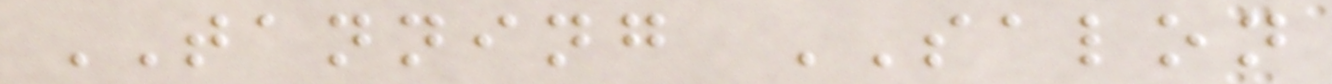TANNING SALON
